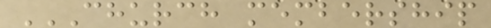CHURCH MEMBERSHIP
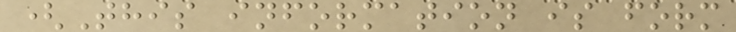(This information is form
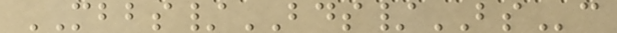MBBS/BDS/BSc
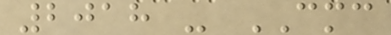2018 - CMC
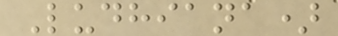Ludhiana)
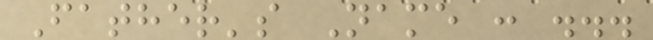Father's Name : ...
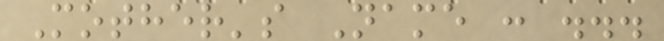Mother's Name : ...
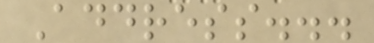Address...
